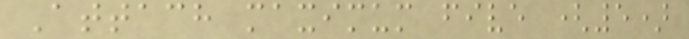Attach maximum five (5)
